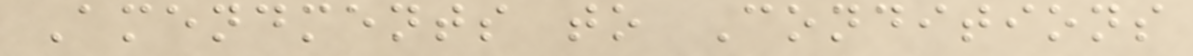Amendments to Conditions
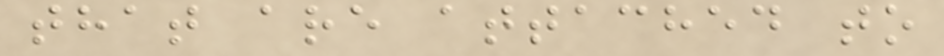that are attached to
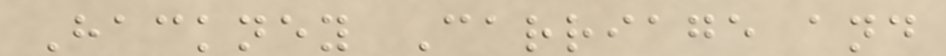Hackney Carriage and
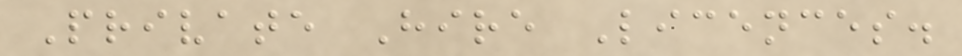Private Hire Licences.
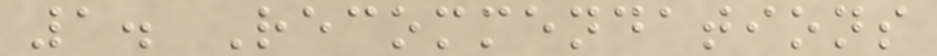1. Recommendations
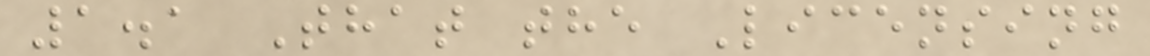1.1 That the Licensing
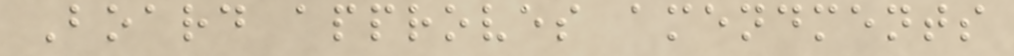Board approves amendments
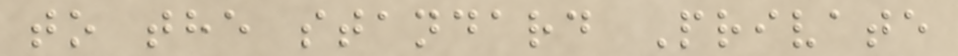to the standard Private
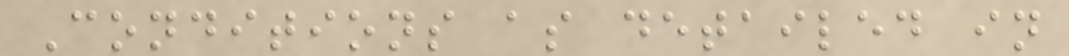Conditions as detailed in
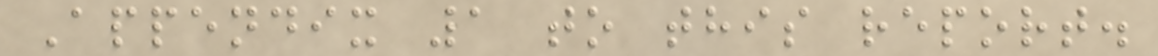Appendix 1 to this report.
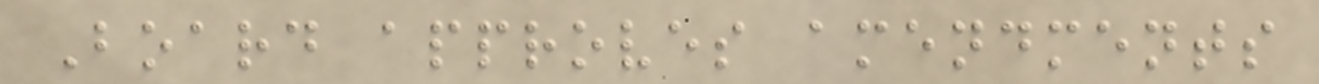Board approves amendments
